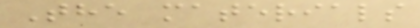The materials
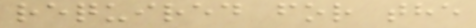required for the
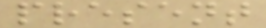present
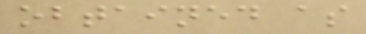obtained as
